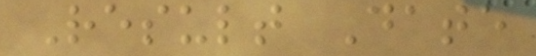Result Date
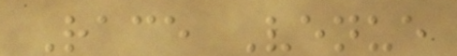Race Venue
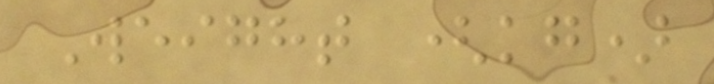Weight (kg)
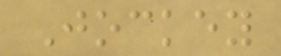Jockey
